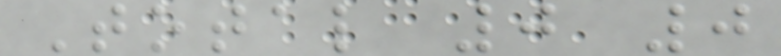Total 0 0
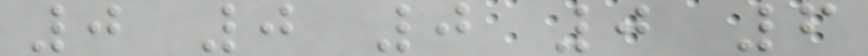0 0 0 0 6
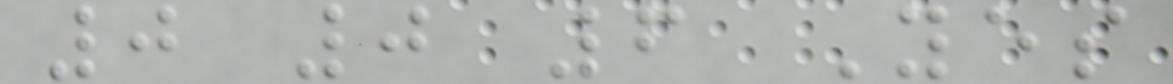0 0 6 Yes
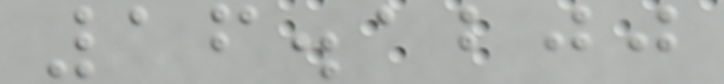16.1200
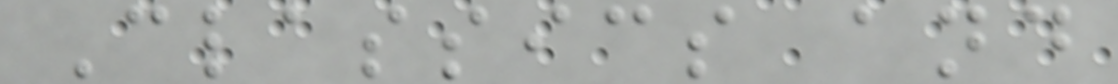Classics and
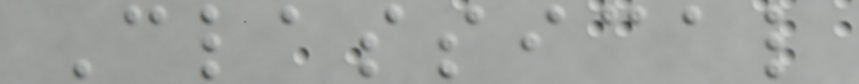Classical
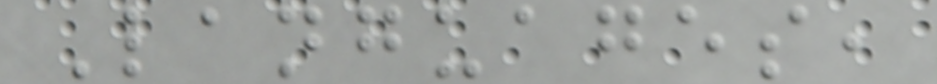Languages,
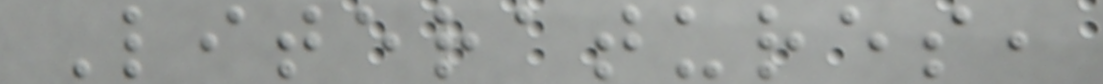Literatures,
